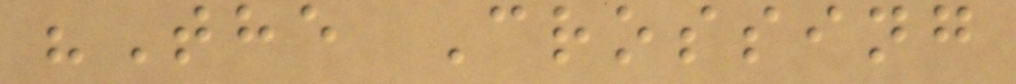"The Crossing
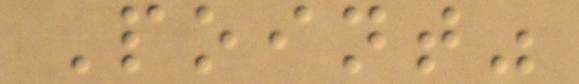Point"
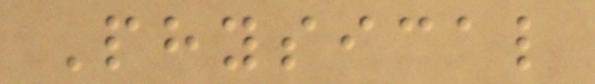Physical
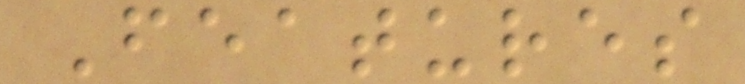Features
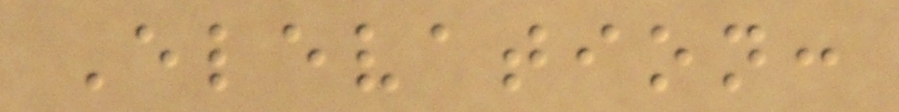Elevation:
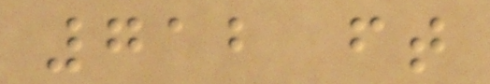712 ft
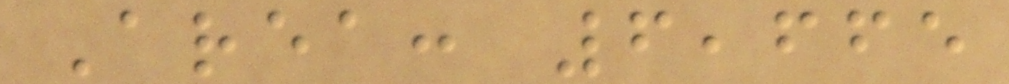Area: 6,665
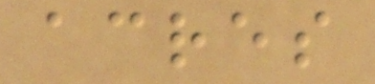acres
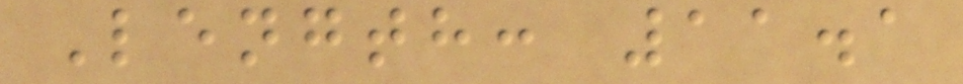Length: 11.1
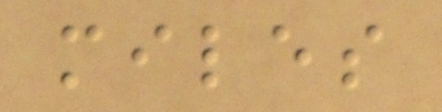miles
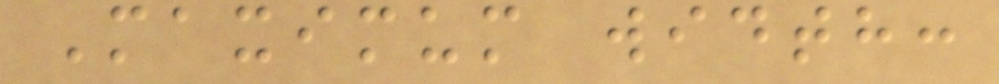Maximum width:
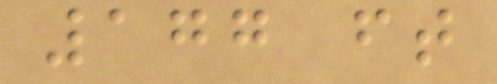177 ft
